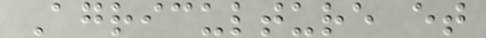Agriculture et
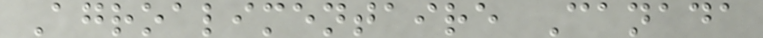Agroalimentaire Canada
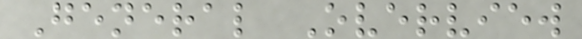General Overview
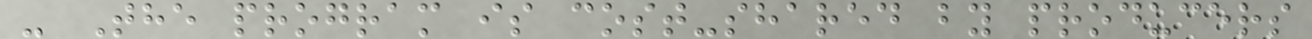- The program is cost-shared by producers
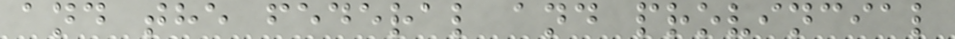and the federal and provincial
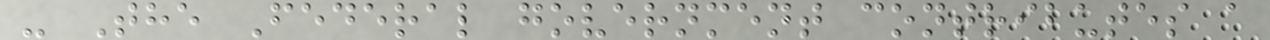- The Federal government contributes a
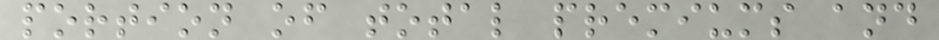portion of total premiums and
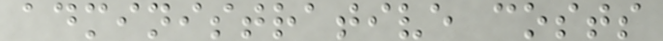administrative costs
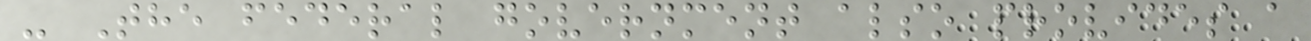- The federal government also provides a
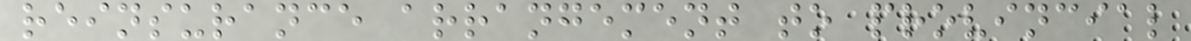reinsurance arrangement to provincial
